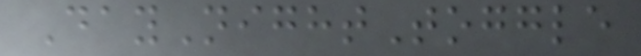DayNightToggle
